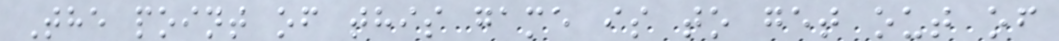The point of this game is to get out of
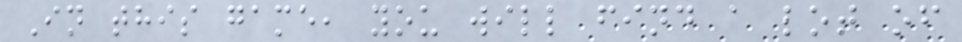In this game, you will find a lot of
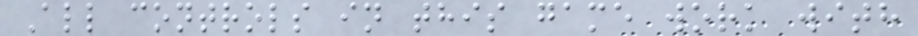All controls in this game work with
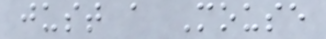just a Mouse
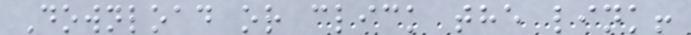Download or click the link!
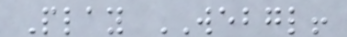Play WEBGL!
